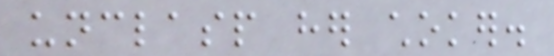unclasp her choker.
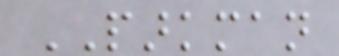PARKMAN
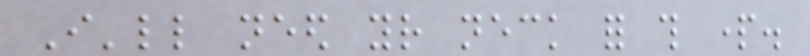I'll need your neck for this part.
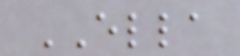ELLA
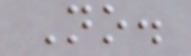No.
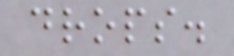drops.
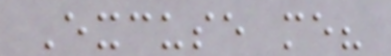Excuse me?
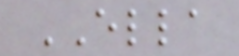ELLA
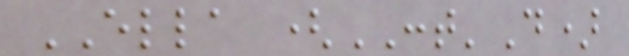ELLA (CONT'D)
